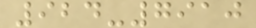924-7910
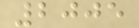2005
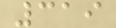319
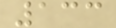133
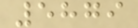5879
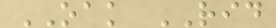OAK RID
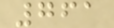761
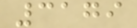3179
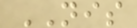NIS
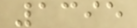1395
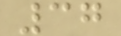37
